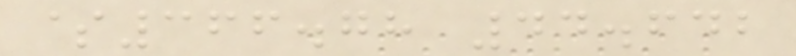$366.78 44.642
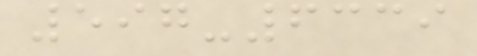597-6339
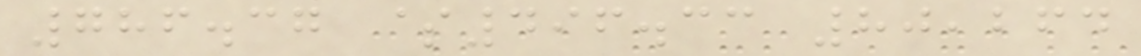786.37 $496.33 80,264
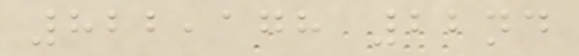822,178 22nd
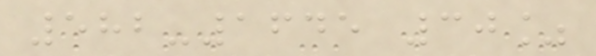582-1645 30%
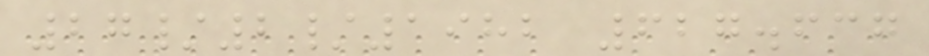27/2/1982 627.637
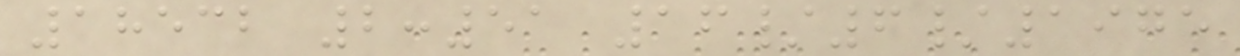18532 2:51 16/6/1975
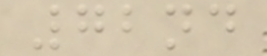72nd
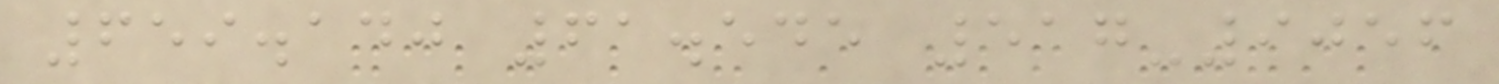659.140 61.545 517-9056
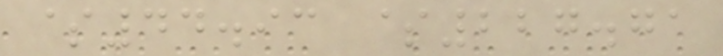$44.93 $227.71
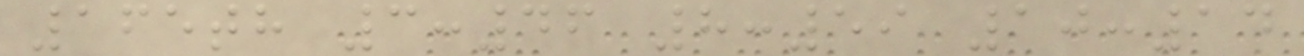165th 3:46 8:59 10:14
